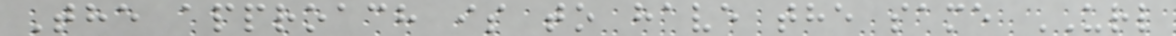The approach is to have the same URL
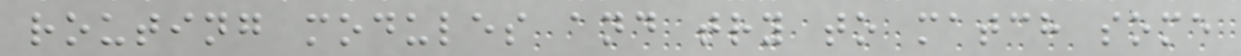routing modules and try to match some
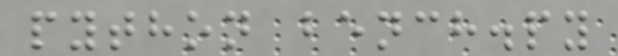python bench.py
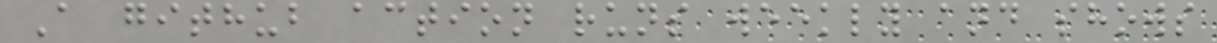A github action runs weekly and shows
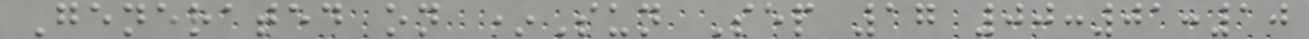Generated on *Sun Sep 17 00:01:10
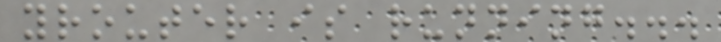yrouter is running...
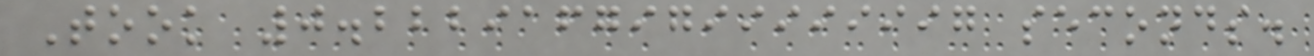Took 0.22291679799999997 seconds.
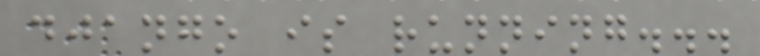django is running...
